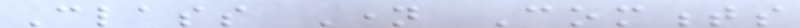Class Name Comments
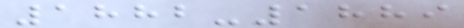1882-1889
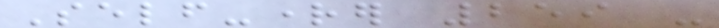Self-righter 259 -
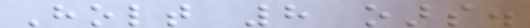Holt 8 oars.
